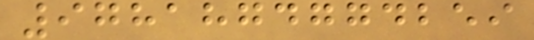9781874774259
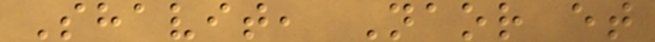Shavit, Naor et
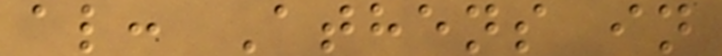al: Athens in
